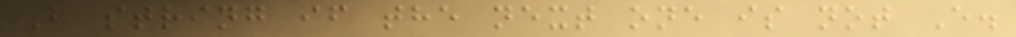B string if the next one is not E.
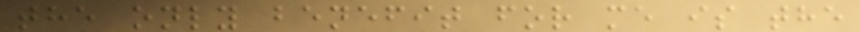the only benefit for me is the
